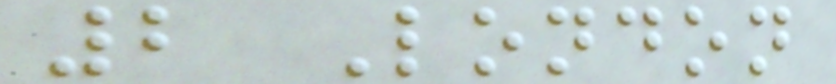2 London
